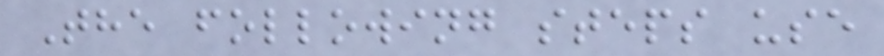The following steps use
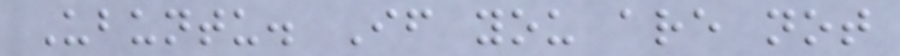Ubuntu. If you are not
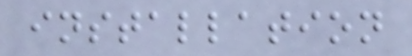installation
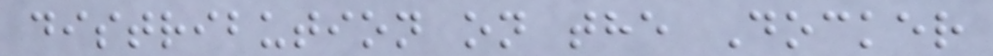distribution on the Docker
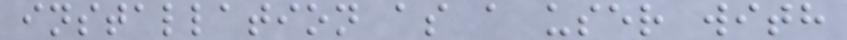installation as a user with
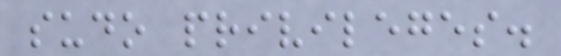sudo privileges.
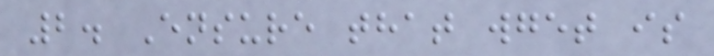2. Ensure that wget is
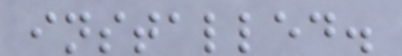installed.
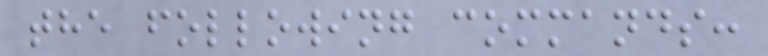the following commands:
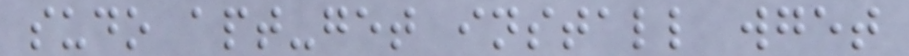sudo apt-get install wget
